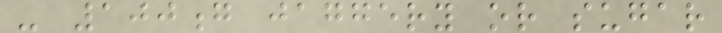- 100g jaggery or sugar
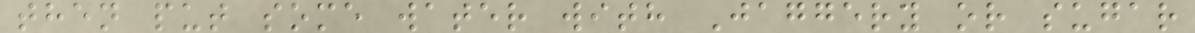then put some water with Jaggery or sugar
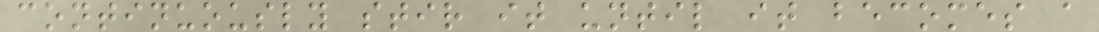continuously stir it until it becomes a
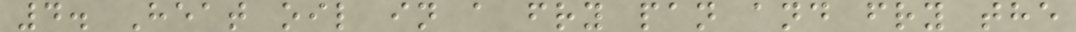4. Heat oil in a fry pan and fry the
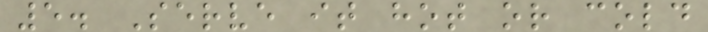5. Serve it hot or cold
